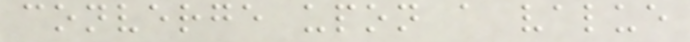converge upon a value
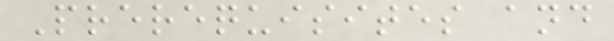Prerequisites and
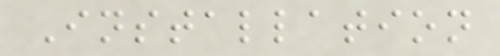Installation
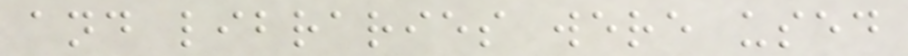and libraries were used
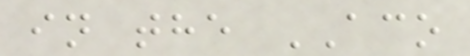in the ACO
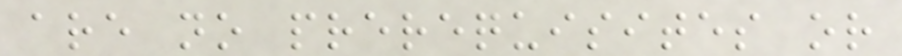are no prerequisites or
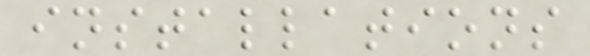installations
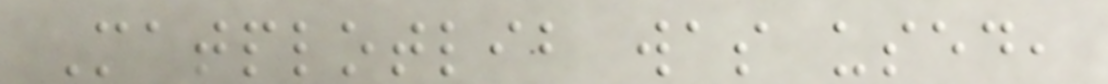Matplotlib was used,
